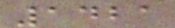1421
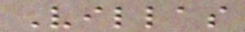Villas
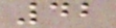42
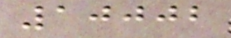10002
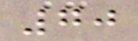70
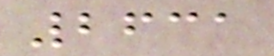2631
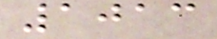1013
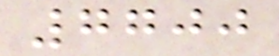7700
